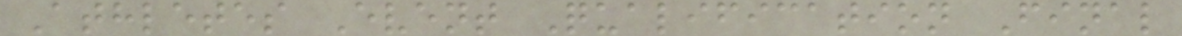Athletes Event Qualification Final
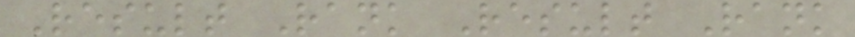Result Rank Result Rank
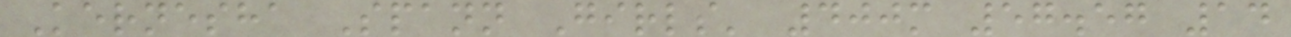Kernesha Spann Girls' 400m 57.57 14
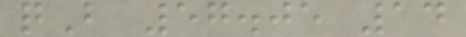qB 57.05 14
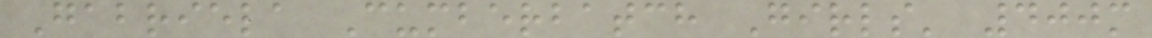Gabriela Cumberbatch Girls' 400m
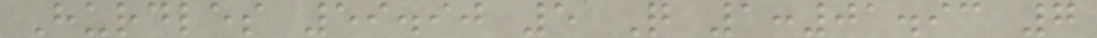Hurdles 59.90 5 Q 1:01.93 7
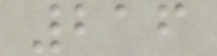216
